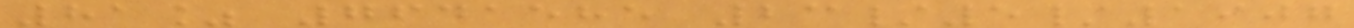81% 7641585 23/5/1907
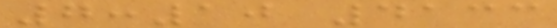7:10 4133
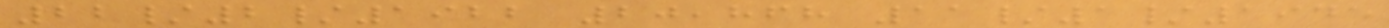22/2/1922 20,868 11/1/1945
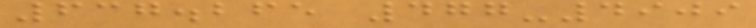637.265 477-4909
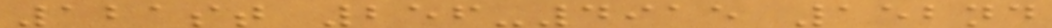121st 256-4915 152nd
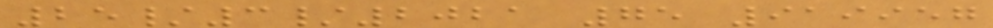25/3/2021 75 919957
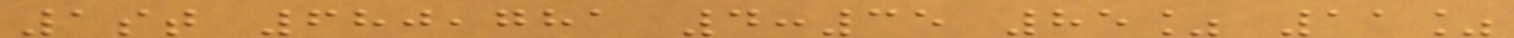1st 680,781 4:35 85% 11%
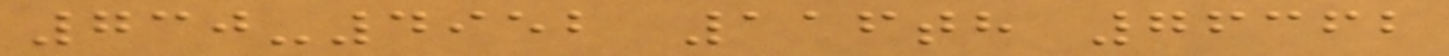730-4952 116th 76362
